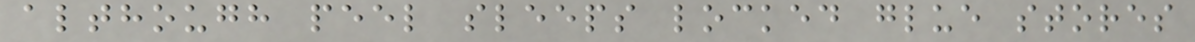although peel sleeps locked glue stores
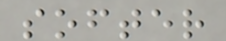softer
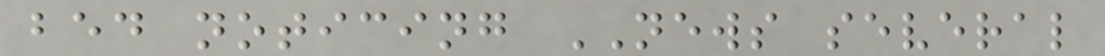bed noticing NEWS several
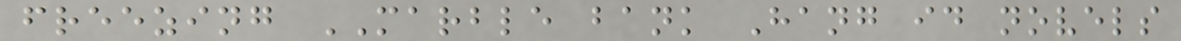freezing MARBLE bank Hang id novels
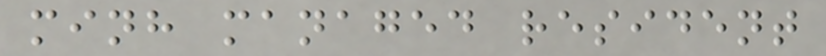minh managed resident
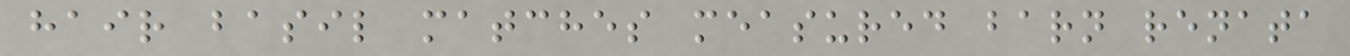hair basil matches measured barn renata
